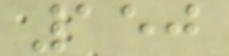150
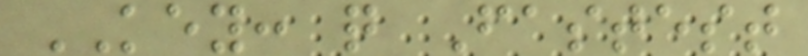KEY: q Fastest
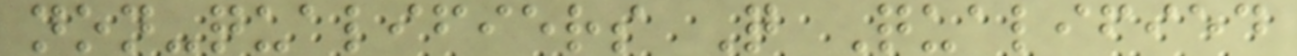non-qualifiers Q Qualified
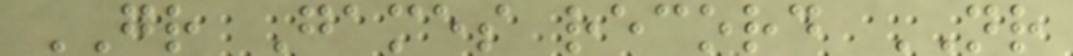GR Games record NR
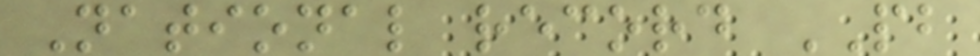National record PB
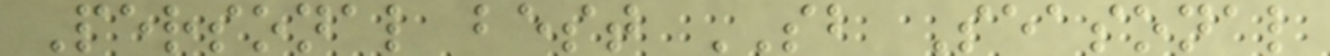Personal best SB Seasonal
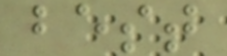best
